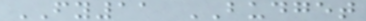FY11 BUDGET
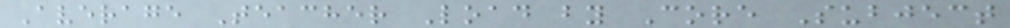Average Teacher Load by Core Subject
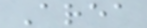Area
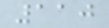110
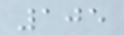105
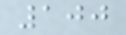100
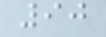90
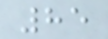85
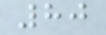80
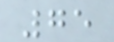75
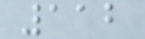112
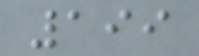199
